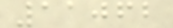11062
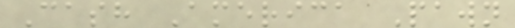Cash America Pawn
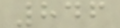846
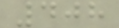408
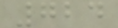724
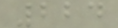224
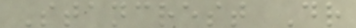Stancrest Dr
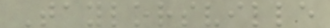Taylorsville
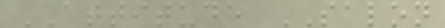ATTITUDE SALON
